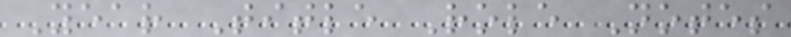Year Title Role Notes
